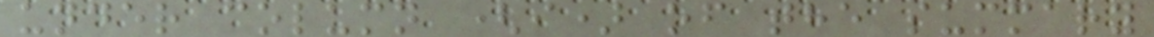under column (i) of the summary
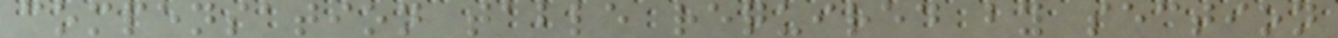compensation table required by section
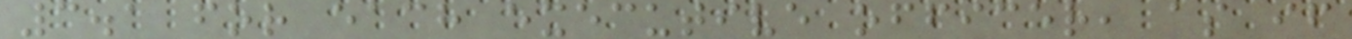3.1 for each executive officer, as if
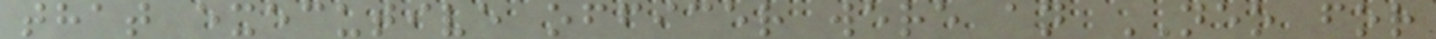that executive officer were an NEO for
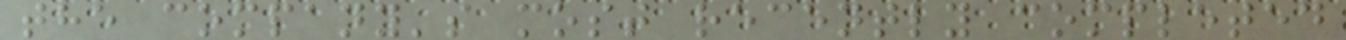the company's most recently completed
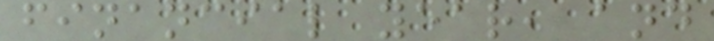financial year, and
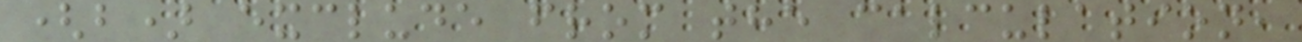(b) exclude from the calculation,
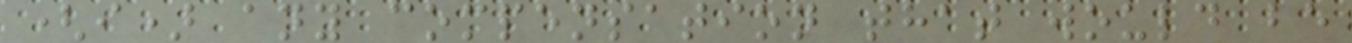(i) any compensation that would be
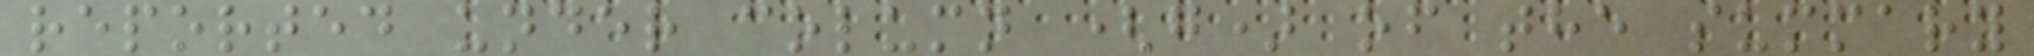reported under column (g) of the summary
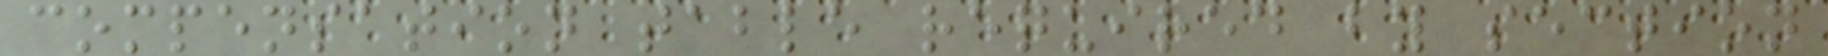compensation table required by section
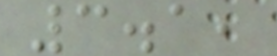3.1,
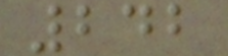242
